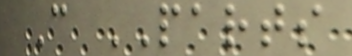C PARTS
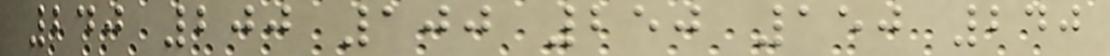240 200 100 250 150 240
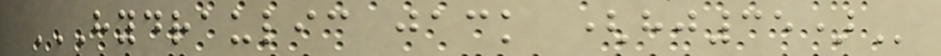HYDRAULIC JACK (HJ35)
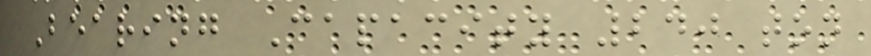Bearing Capacity 240 ton
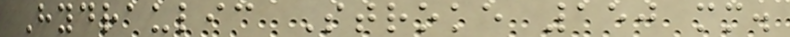Hydraulic Stroke 150 mm.
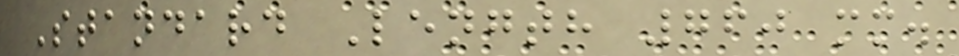Standard Length 760 mm.
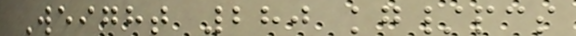Weight 280 kg/pcs
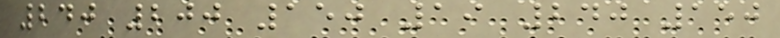240 200 150 19 240 150
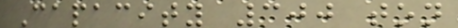Capacity 300 ton
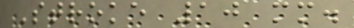Stroke 10 mm.
